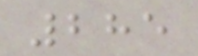285
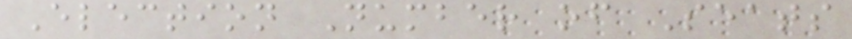Election Number of Seats
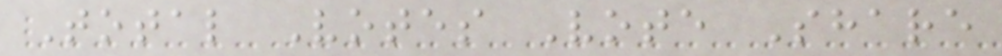Total Votes Vote Share
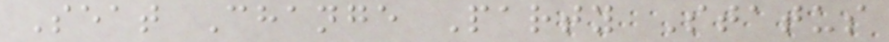Seat Change Party Status
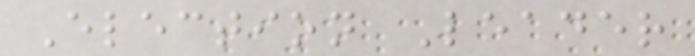Election Leader
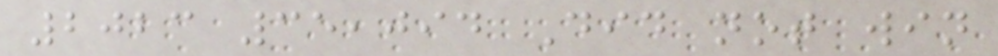2023 35,094 Did not win
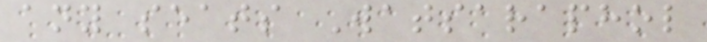any seats Watsaraphol
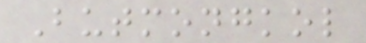Butmongkol
